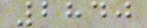2840
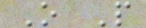O P
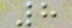8
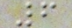6
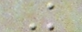K
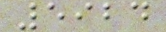5924
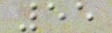55
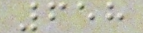658
